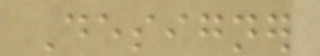Designer
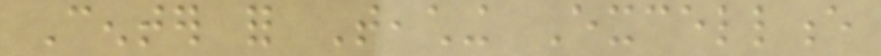Center for Teaching Excellence
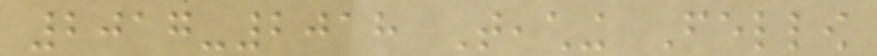2017-2018 Teaching Fellow
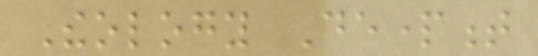Theology Department
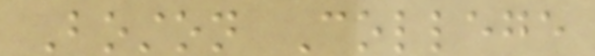Boston College
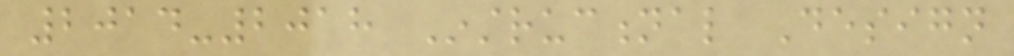2014-2018 Instructional Design
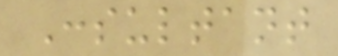Consultant
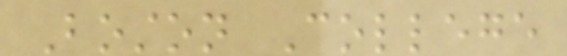Boston College
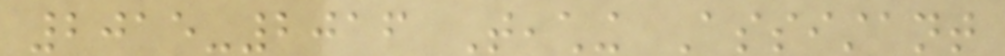2015-2016 Teaching Assistant
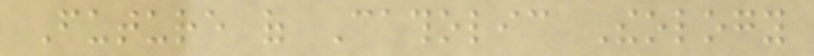Future of Catholic Theology
